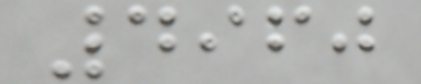4960
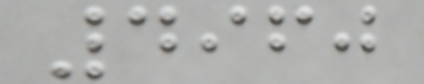4960
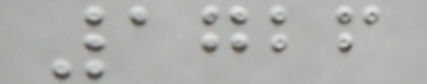1726
